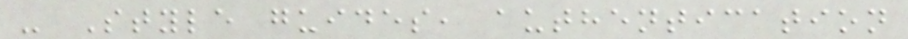- Style guides, authentication
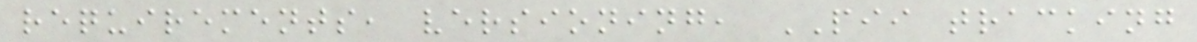requirements, versioning, PII tracking
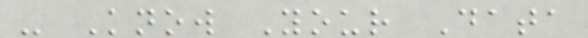- Know Your Data
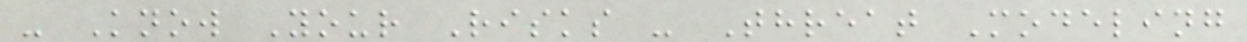- Know Your Risks - Threat Modeling
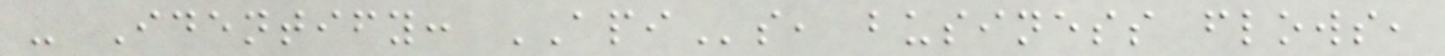- Identify: APIs, business flows,
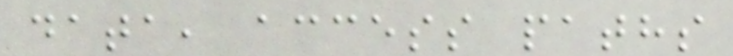data, access paths
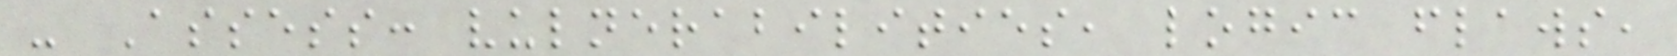- Assess: vulnerabilities, logic flaws,
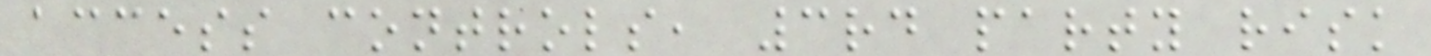access controls, 3rd party risk
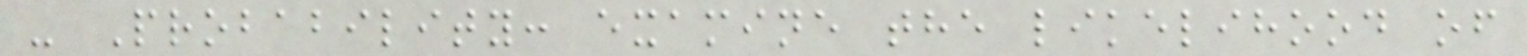- Probability: examine the likelihood of
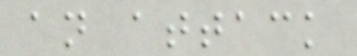an attack
